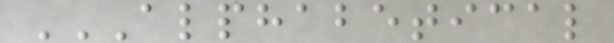ALPHABETICAL
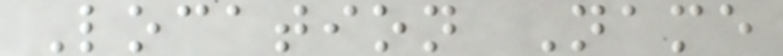Location Name
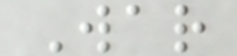War
